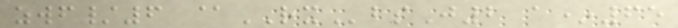zwf/6 @RXbsJ2 a*65
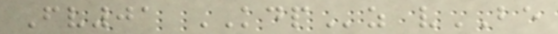Fv01 KDPz vBE
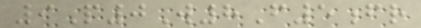9P0W8F5fr
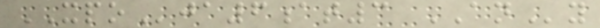XPOja6at3 ANy
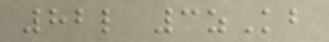82l 3zKb
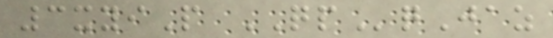3xyiP QPqJaz
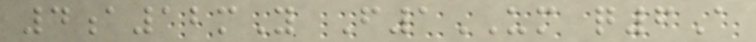4a12mY F1UM q6A
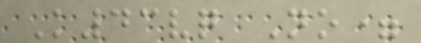K43vq No=
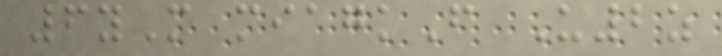6yM miagkF U2z
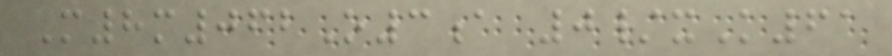M8m062O3a 0/xK61
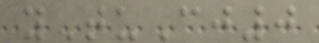yTuCj0
